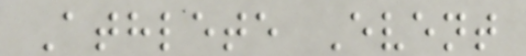Athlete Event
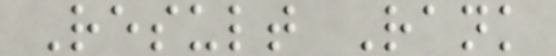Result Rank
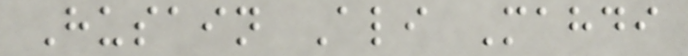Husain Ali Mahdi
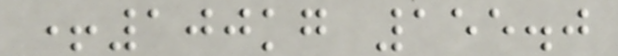+100kg 155.0
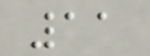11
